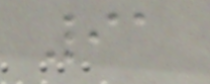91
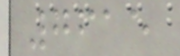7615
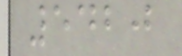5420
